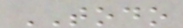TODO
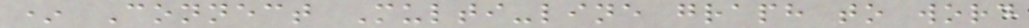* Connect Multi-line graph to word
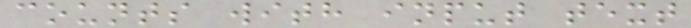counts with input text
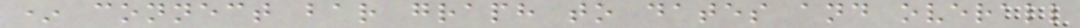* connect bar graph to dates and overall
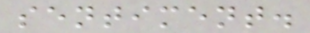sentiment.
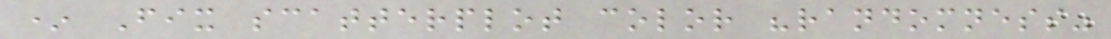* Fix scatterplot color "randomness"
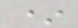*
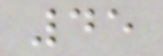45
